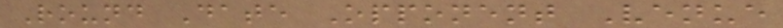Round Date Opponent Venue
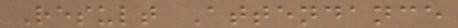Result Attendance
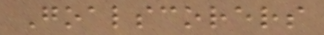Goalscorers
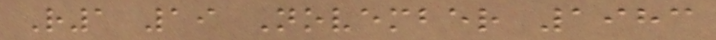R1 19 November 1983
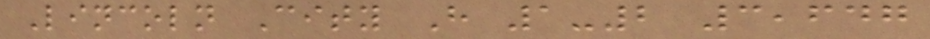Lincoln City H 1-2 3,647
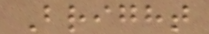Bright
